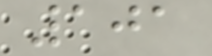101
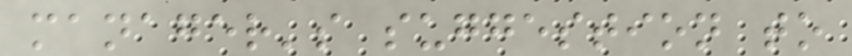manager's suggestion to
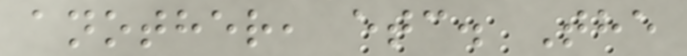another, etc. The
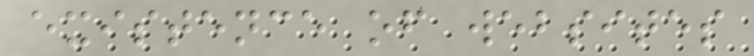existence of websites
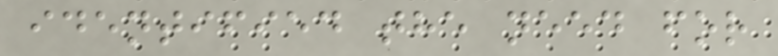identified the need for
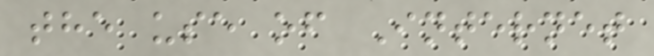the use of Internet
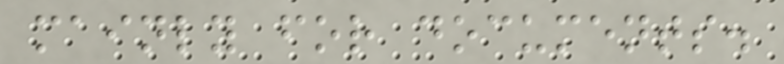mainly for documents.
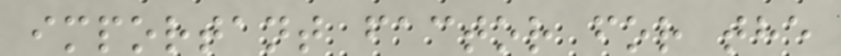important factor for the
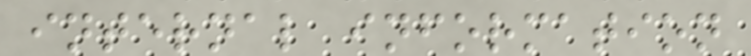internal information
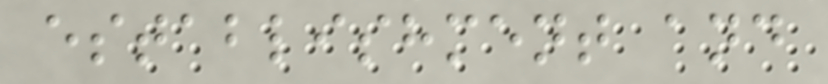establishment and
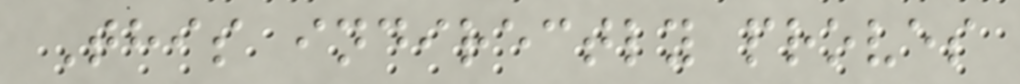This indirectly proves
